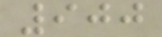900
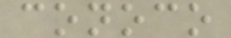conoco
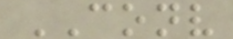CONV
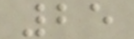25
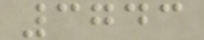3743
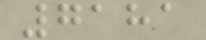7181
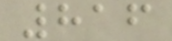816
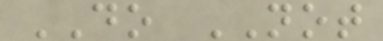DO NOT
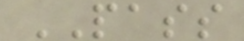PASS
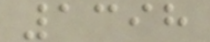1398
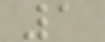1
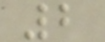2
